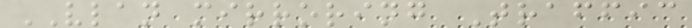VLAN mirroring Traffic
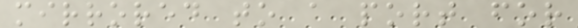mirrored to a port for
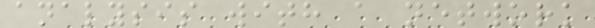analysis with a network
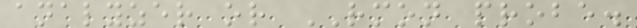analyzer or RMON probe.
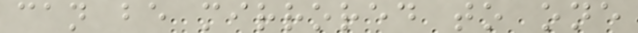can be mirrored to one
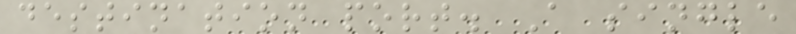destination port. A single
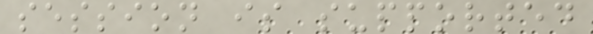session is supported
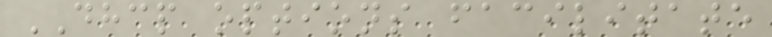DHCP options facilitate
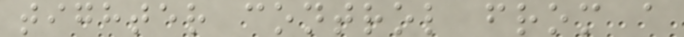tighter control from a
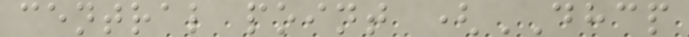central point (DHCP
